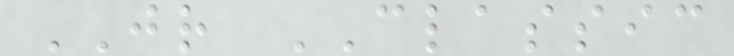JR CLASSIC
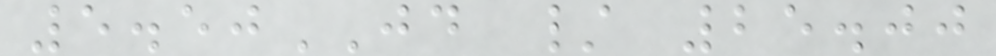5.50JD / 25.00
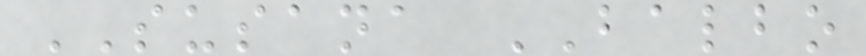SUSANA BALBO
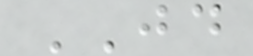JD
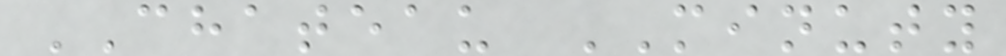CHATEAU MINUTY
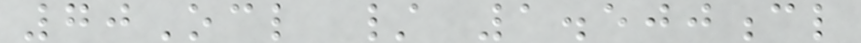70Ocl / 1.500cl
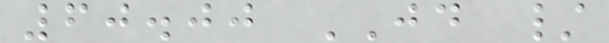60.00 JD /
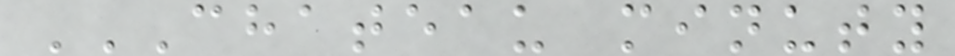CHATEAU MINUTY
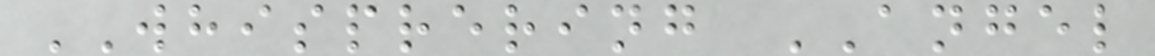WHISPRERING ANGEL
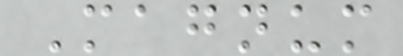Magnum
